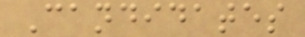Candidates
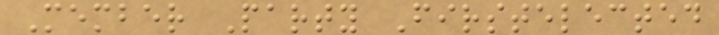Member Party Firstelected
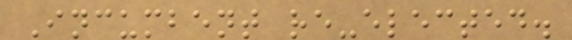Incumbent re-elected.
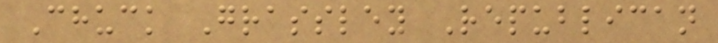Chuck Grassley Republican
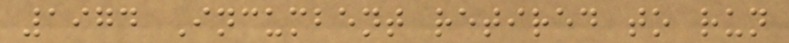1974 Incumbent retired to run
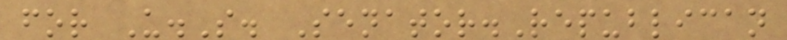for U.S. Senator.Republican
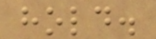hold.
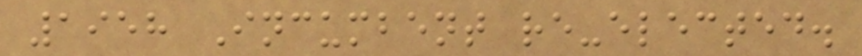1958 Incumbent re-elected.
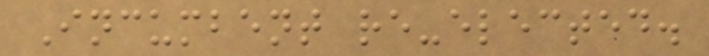Incumbent re-elected.
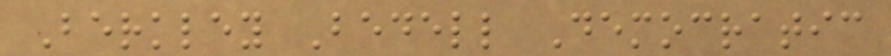Berkley Bedell Democratic
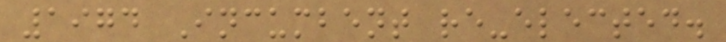1974 Incumbent re-elected.
